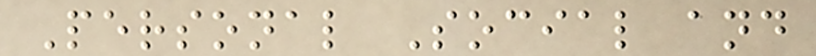Personal Social and
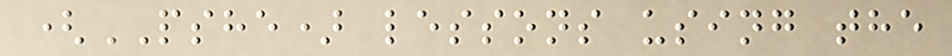(PSHE) lessons using the
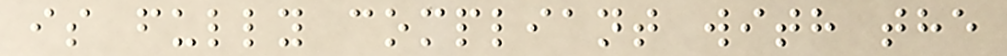is fully compliant with the
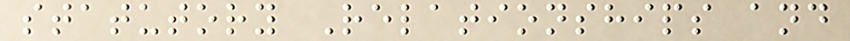statutory Relationships and
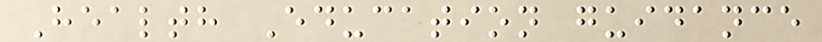Health Education guidance
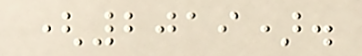(2019).
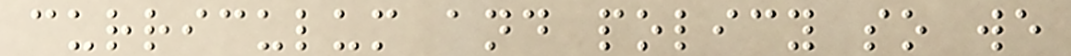curriculum and policy so we
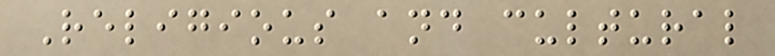Religious and cultural
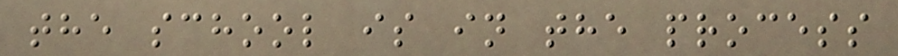the school is in the process
